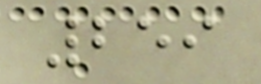259
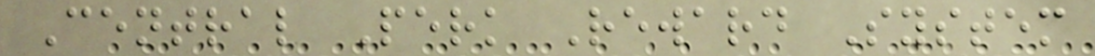Central Perk Reward System
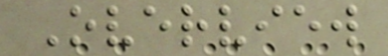Overview
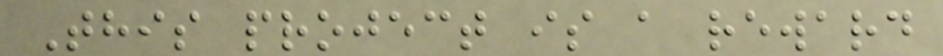This project is a reward
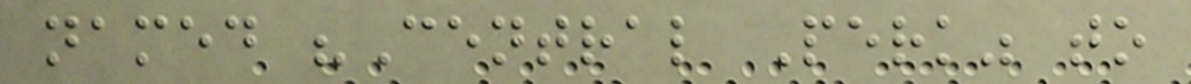named "Central Perk" to
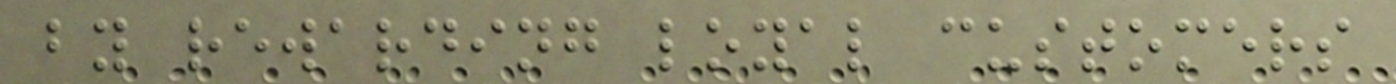by rewarding loyal customers
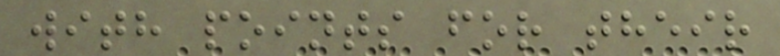with points for their
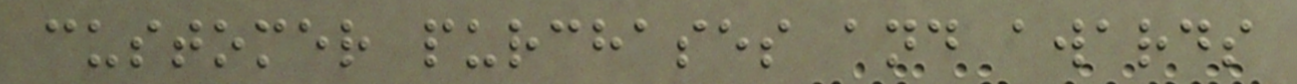customer purchases and awards
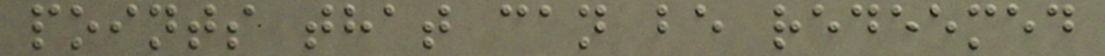points that can be redeemed
